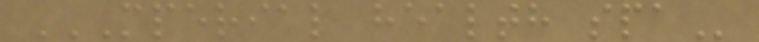MPERIAL HEALTH SPA
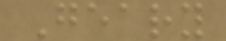Geary
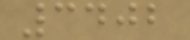3402
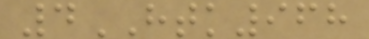4HTK968
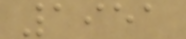1951
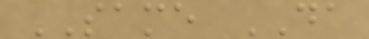SAME DA
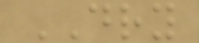DRY
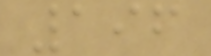196
